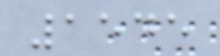1545
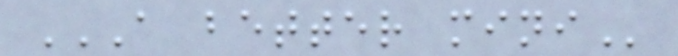A BETTER MINI
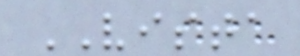VISTA
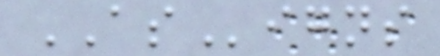ASigns
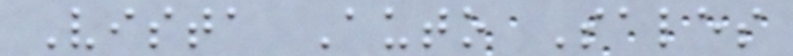Vista Auto Sales
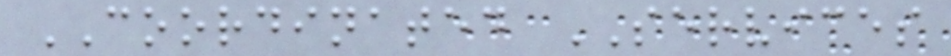COORDINATED SERVICES
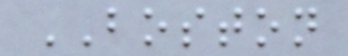BOSTON
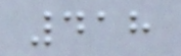418
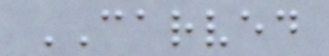CARVED
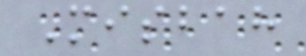Misbah
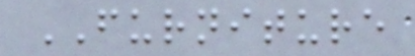FURNITURE
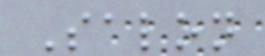Salon
